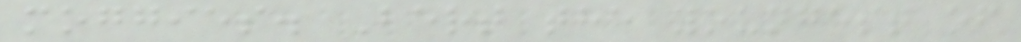moggies. Bert the youngest of
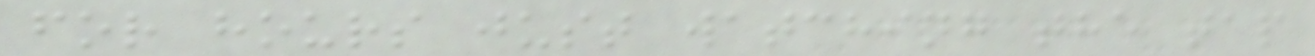for hours just watching the tap
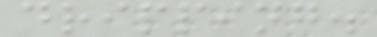dripping.
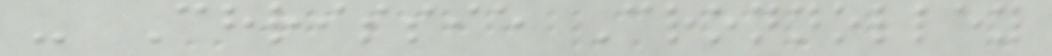- Chrissie Cronnolley
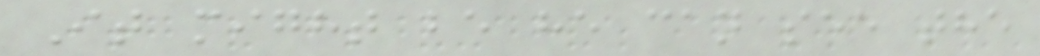It might be he can see the
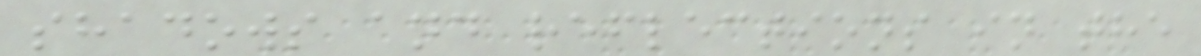shadows and reflections in the
